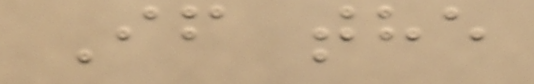If the
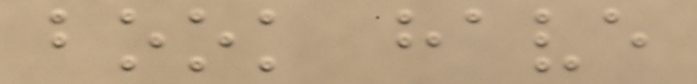book have
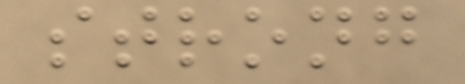strong
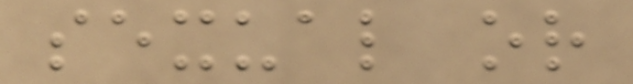sexual or
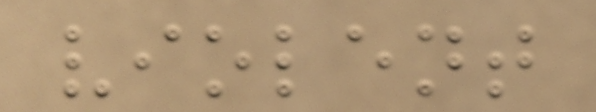violent
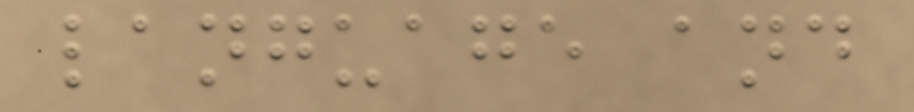language and
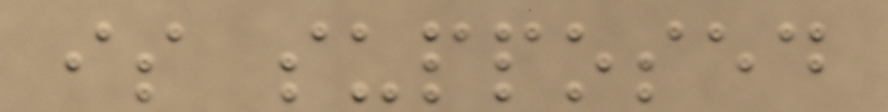is supposed
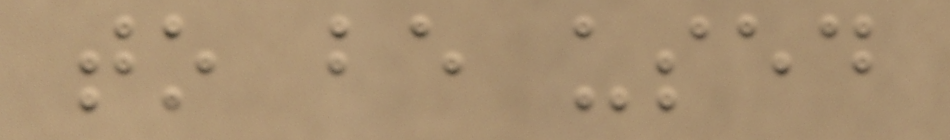to be used
